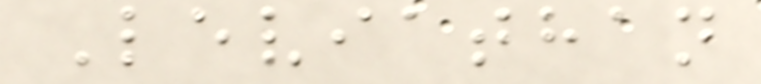Leviathan
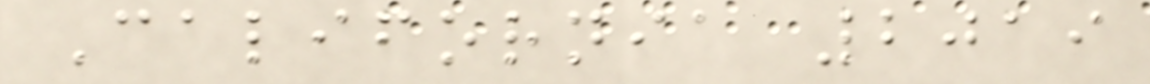California 2019
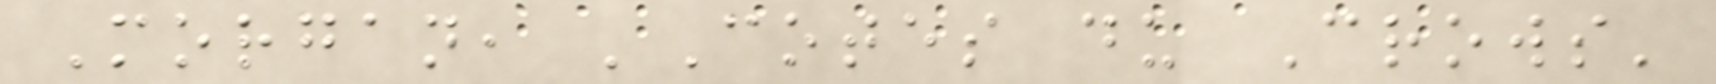Morgan, 'Cotes du Crows'
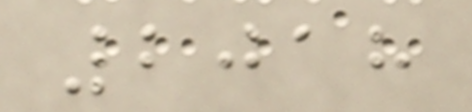2018
